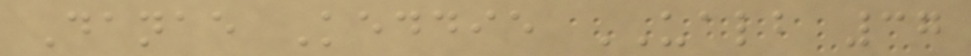Danae Keddie UALB 37
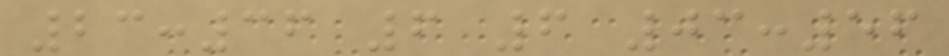23:36 6 6 03:56
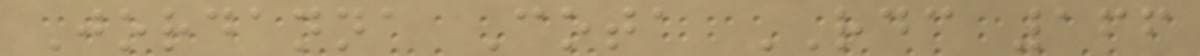Jordanna Cota RDC 166
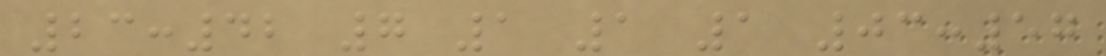23:42 7 1 1 1 03:57
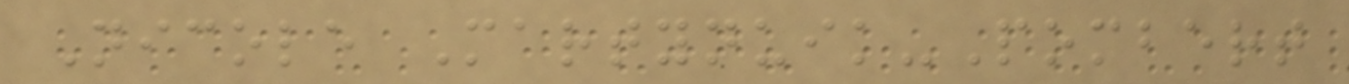Nicole Martynuik-Pombert
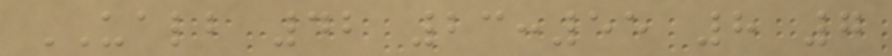UALB 42 23:55 8 7
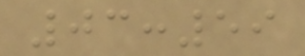03:59
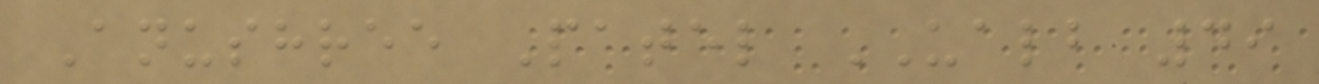Anushree Patel UALB 49
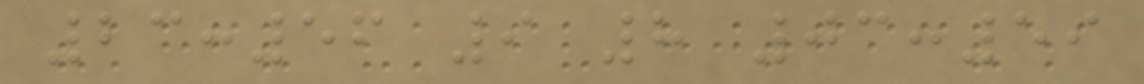23:56 9 8 03:59
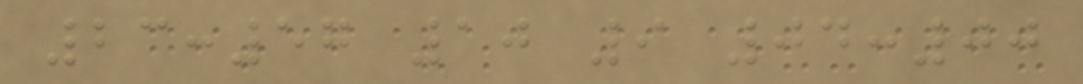23:57 10 9 04:00
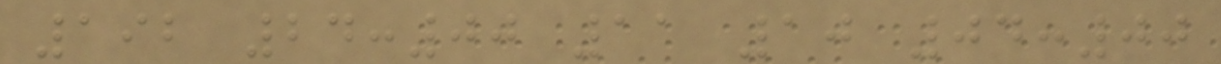192 24:00 11 10 04:00
